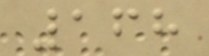168
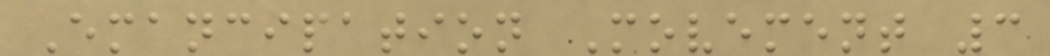Emancipation Movement 3
